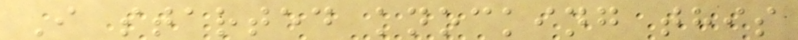I started knocking this
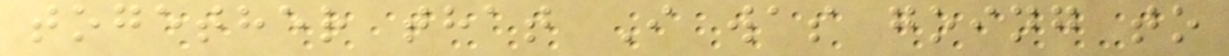together that I was going to
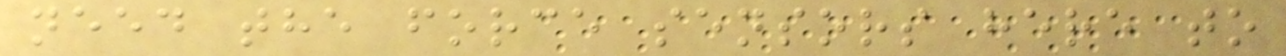need the force sensors here to
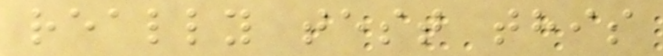really test this
